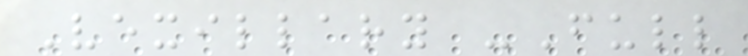Vexillary -Full
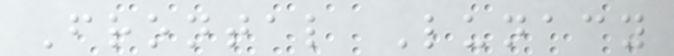Frontal Lunacy
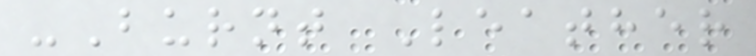-Burnt Leather
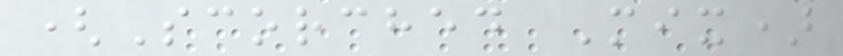(Scorched Mix)
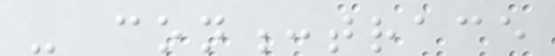- con:trace
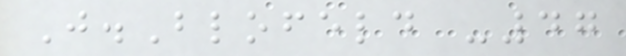J.Blofeld -47
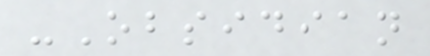-Obsidian
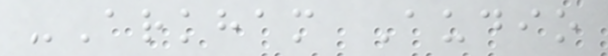-Arkham Audio
